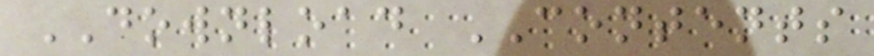DOWNLOAD CONTENTS
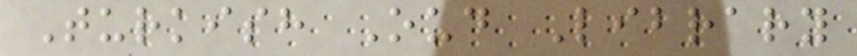Turkish Oud Library
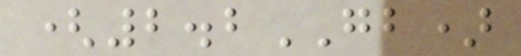(2.2GB)
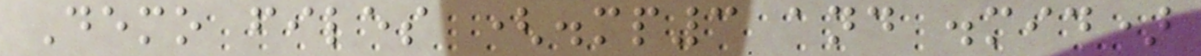Demo files (.mp3 and .mid)
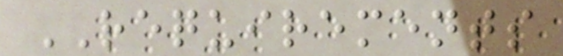REQUIREMENTS
